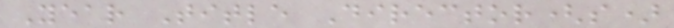Year Title Director(s)
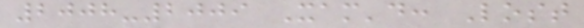2008-2009 Xam'd: Lost
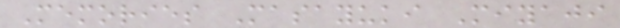Memories Masayuki Miyaji
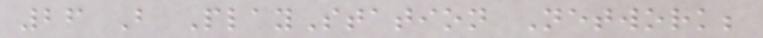26 B PlayStation Network;
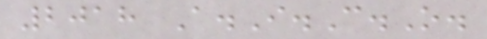2018 A.I.C.O.
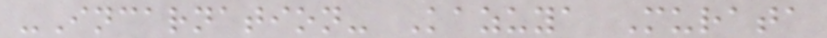-Incarnation- Kazuya Murata
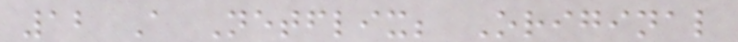12 A Netflix; Original
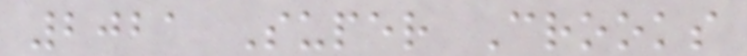2021 Super Crooks
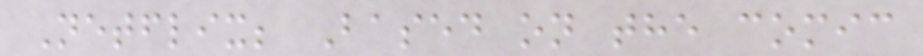Netflix; Based on the comic
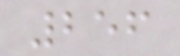256
